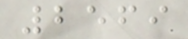2569
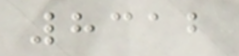8312
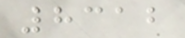8312
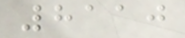8110
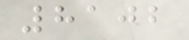8102
